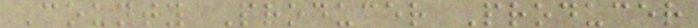County Producer Producer
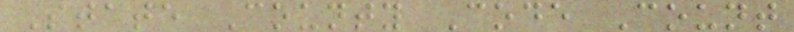State County Code Count
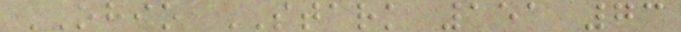OHIO STARK 151 73
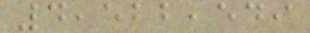4,522,549
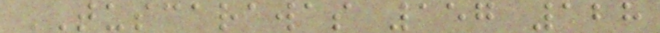TUSCARAWAS 157 128
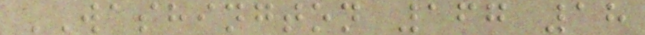WASHINGTON 167 18
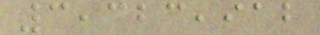3,323,912
